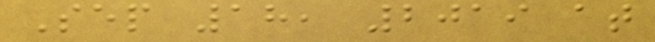Sep 18, 2019 at
